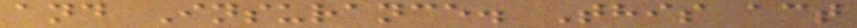and Insurance. This act
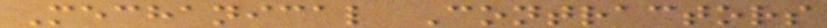Mechanical Contractors
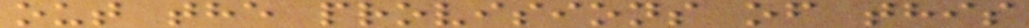out the provisions of this
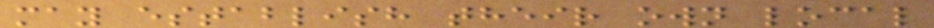may establish their own local
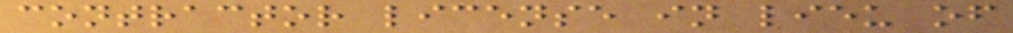contractor license in lieu of
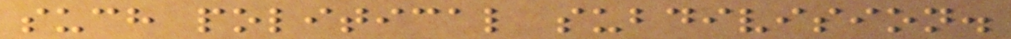such political subdivision.
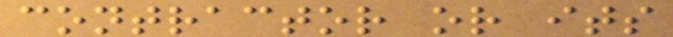contractor or its
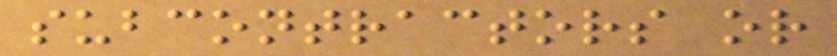subcontractors or
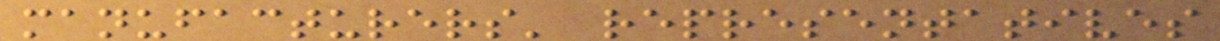manufacturers' representatives
